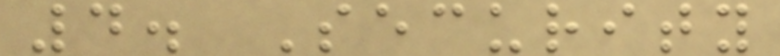4. Security
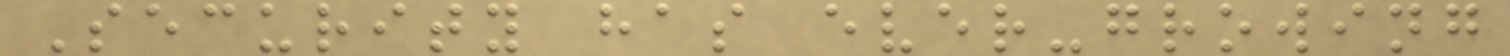Security has ever-growing
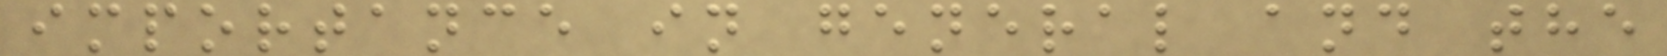importance in general and the
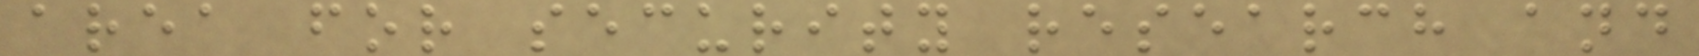area for security research and
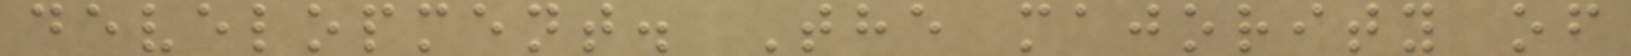development. The majority of
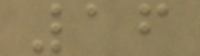16
